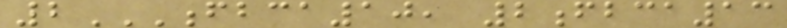2FBCA10, 2FBCA13
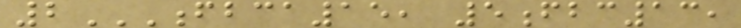2FBCA15, 5FBC13,
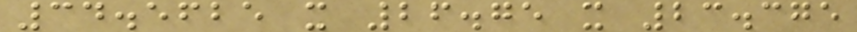34.5625 x 26.75 x 23.375
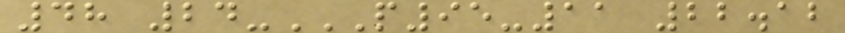48 24-P95-11 22.12
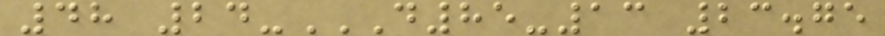48 24-D85-13 23.75
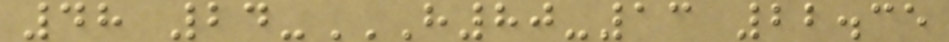48 24-H80-13 22.35
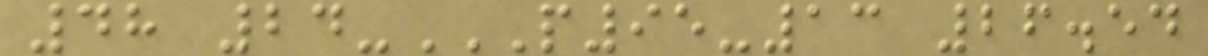48 24-P95-13 26.54
